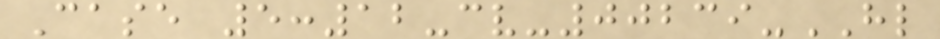Case 5:12-cv-00239-HL
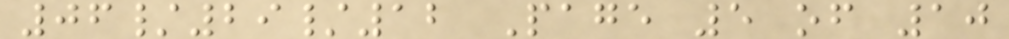06/29/12 Page 5 of 10
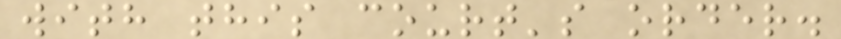with this court's order.
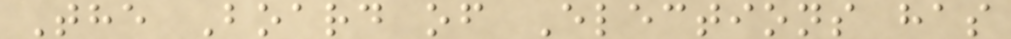The Board of Elections has
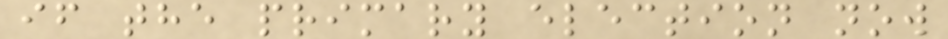if the primary election now
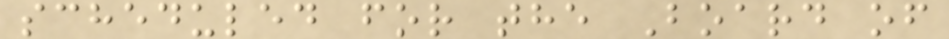scheduled for the Board of
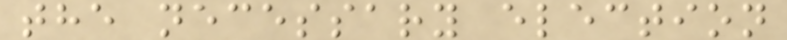the necessary election
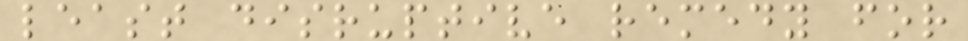least disruptive remedy for
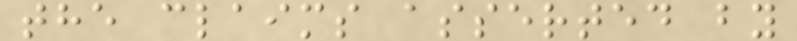the claims asserted by
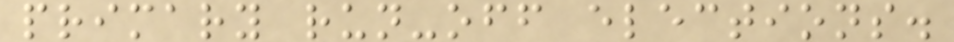primary run-off elections.
